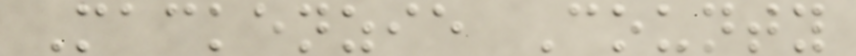Mackenzie County
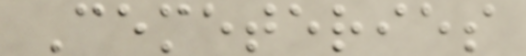Cemeteries
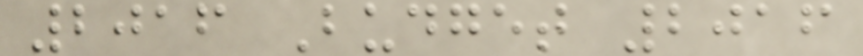2016 Budget 2016
